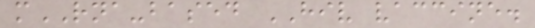mRNA-based HIV vaccine.
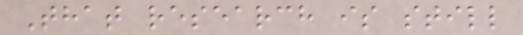That research is still
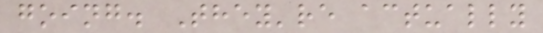going. They're actually
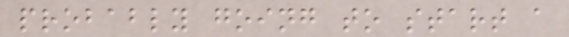probably going to start a
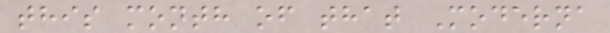this month of that Moderna
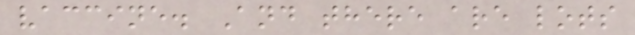vaccine. And there are lots
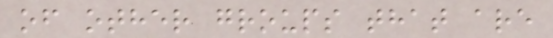of other groups that are
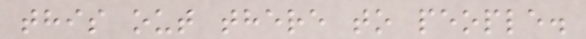this out there to people.
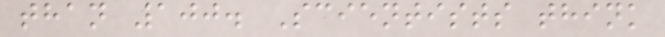than 100. Scientists think
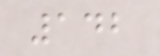142
